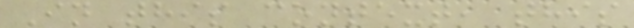In this context, this
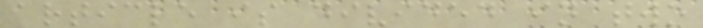article is divided in two
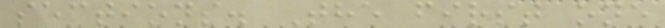sections. The first one
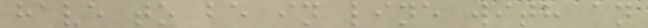have to be in line with an
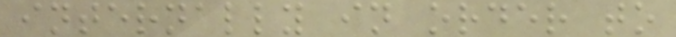internally in order to
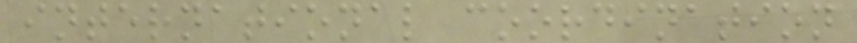international coordination
